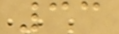33
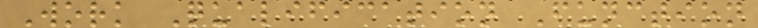Work Qualification Function
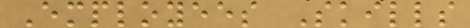Employees Skills
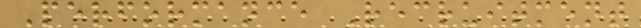Performance Recruitment
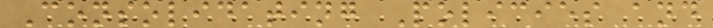Consolidating Policies and
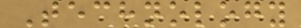Technology
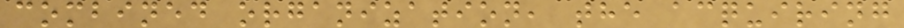combined organization, the acquiring
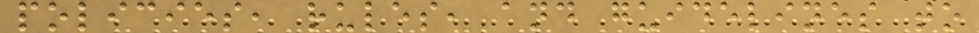policies, rules, and guidelines to
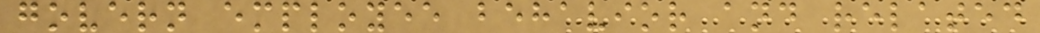govern employee behavior and related
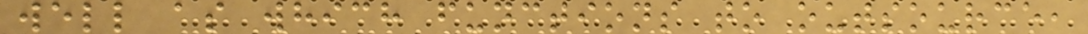well as which functions to outsource,
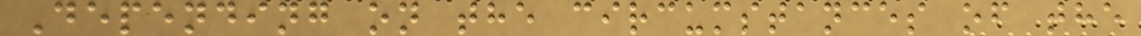Depending on the circumstances of the
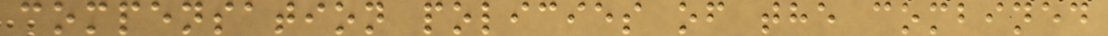compensation policies of the combined
